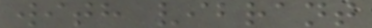with vibrant
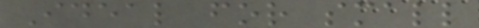Ideal for small
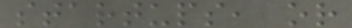startups, or
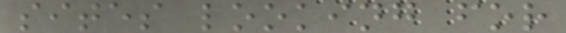sites looking for
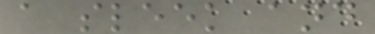a sleek and
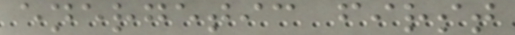energetic first
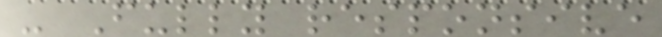- Fully responsive
